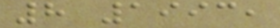8 1993,
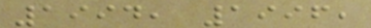1994, 1996,
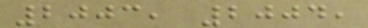2003, 2004,
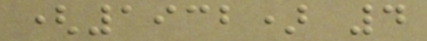(1932) 4
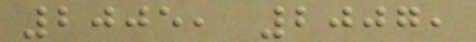2005, 2007,
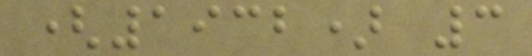(1932) 3
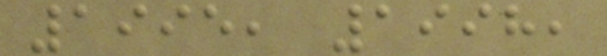1995, 1998,
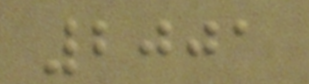2001
